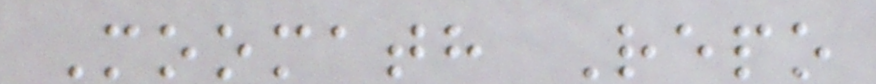Moomath Repo
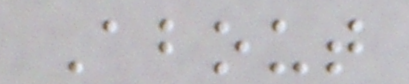About
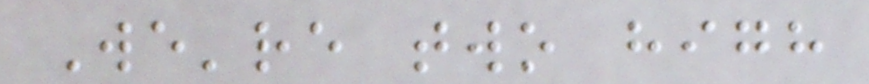We're two high
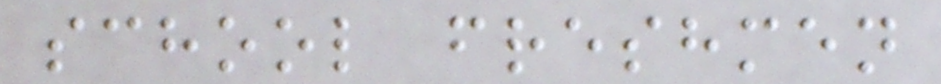school freshmen
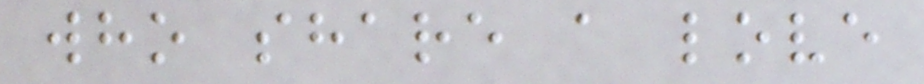who share a love
